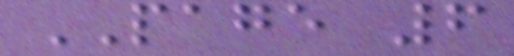PAGE 6
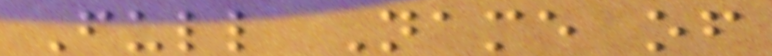Full Name of
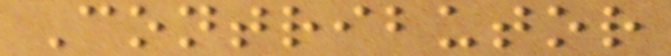Contributor
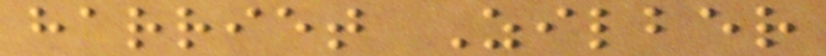harriet Zilber
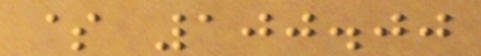$ 100.00
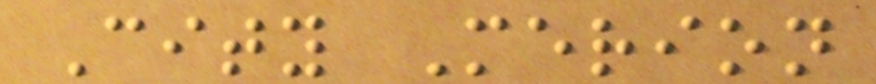City Merion
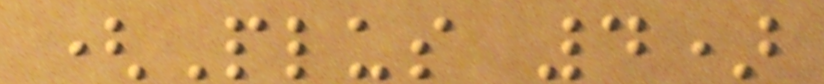(Plus 4)
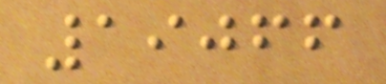19066
